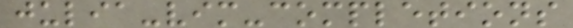julia-vim-completions
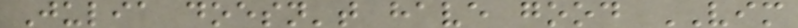Julia doesn't have good VIM
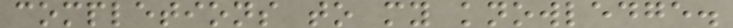completions to my knowledge.
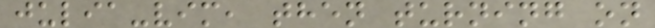julia-vim, then turning on
